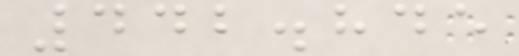442.845
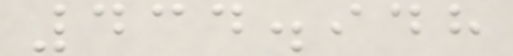434.948
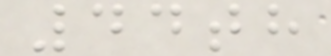44th
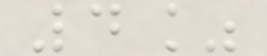4%
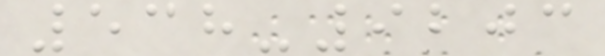538-9203
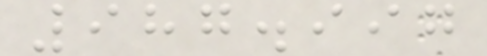987.997
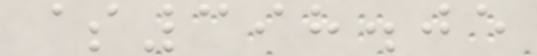$398.05
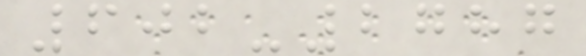602-2787
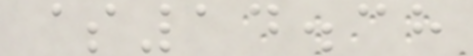$14.38
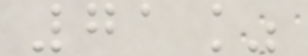71%
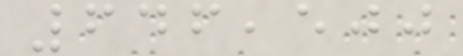646,500
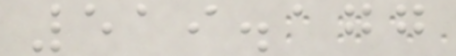519.177
